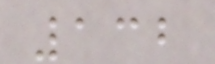132
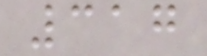317
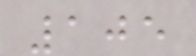105
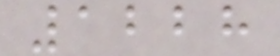1228
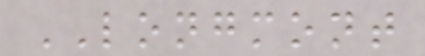LONGMONT
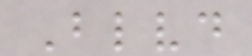Blvd
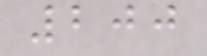200
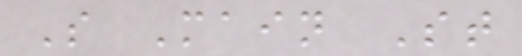S Main St
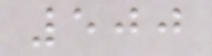500
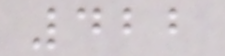422
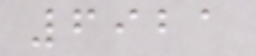6921
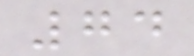74
